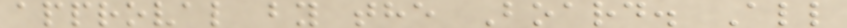approval by the Board. All
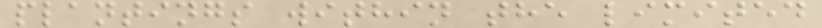plantings within the limited
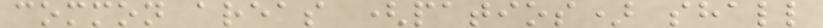common areas (patios) shall
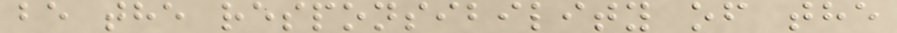be the responsibility of the
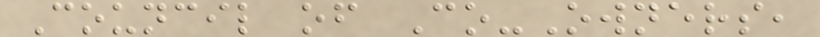Council of Co-Owners,
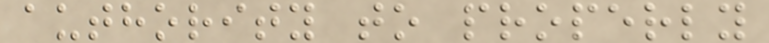authority to properly
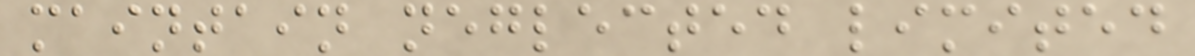maintain neglected limited
